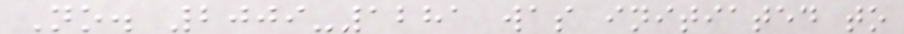No. 2009-1281 was initiated to
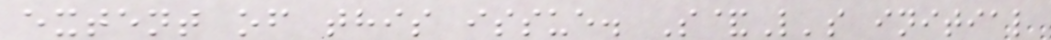extent of this issue. S&L's initial
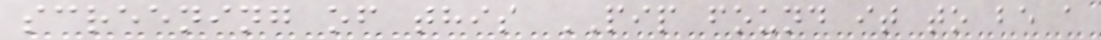screening of this PIP found it to be a
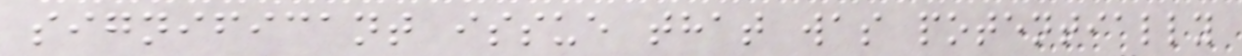significant issue that was potentially
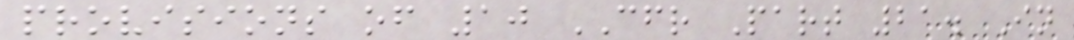provisions of 10 CFR Part 21. In
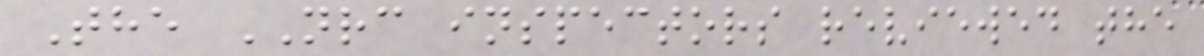The NRC inspectors reviewed the
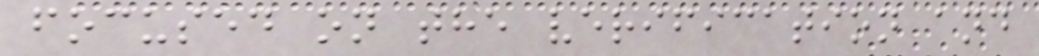focused on the verification and
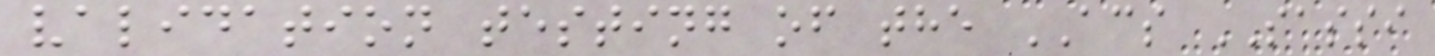validation testing of the ACS SASSI
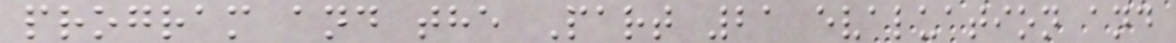program and the Part 21 evaluation and
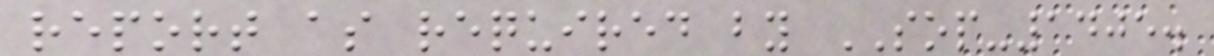report as required by SOP-1405.
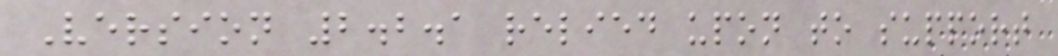Version 2.2.1 relied upon to support
